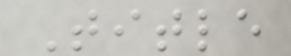Title
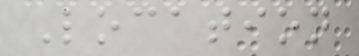Location
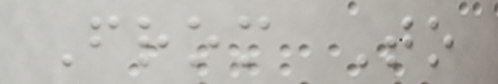From To
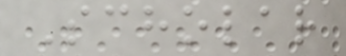Scholar
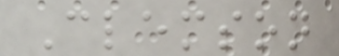Clemson
